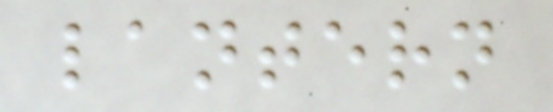lantern
